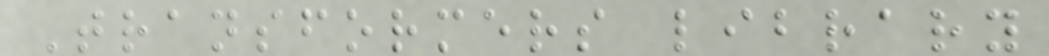Transformers library
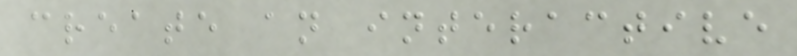create an interactive
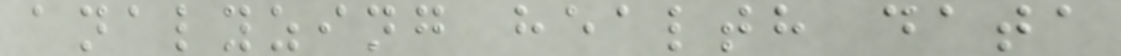analyzing health data
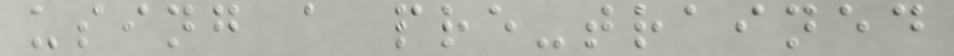using a pre-trained
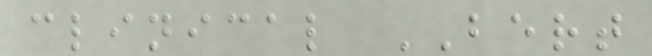clinical BERT
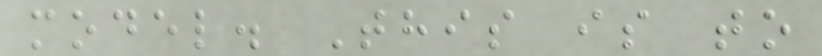model. This is to
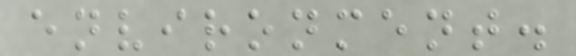environment.
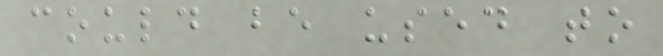could be used to
